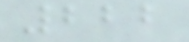222
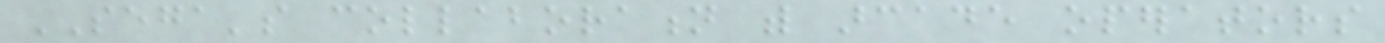SEGA's collaboration with arcade operators
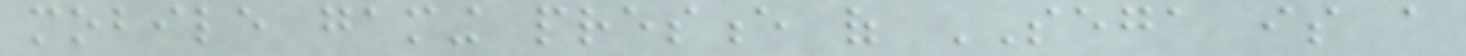mobile gaming presence of SEGA is a
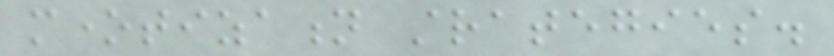monetization strategies.
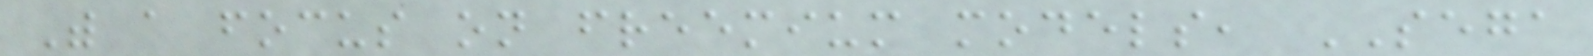With a focus on freemium models, SEGA
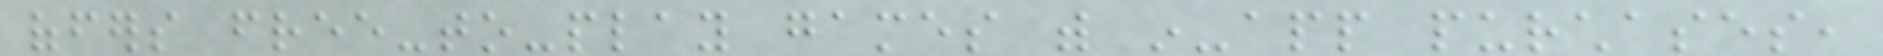offers free-to-play games with in-app purchases,
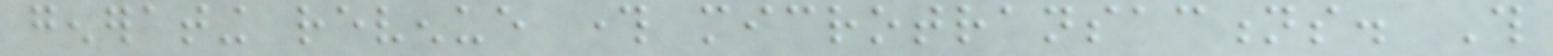generating revenue through microtransactions. This
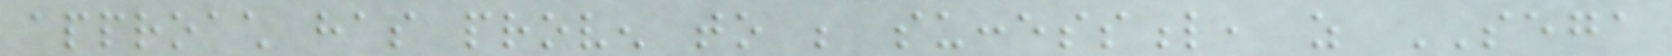approach has proven to be successful, as SEGA
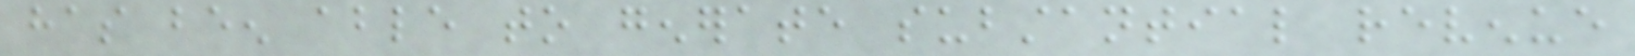has been able to generate substantial revenue
